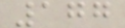177
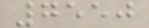7550
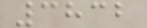3832
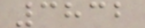3832
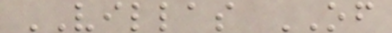VILLAS OF
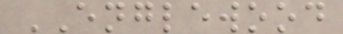ENGLEWOOD
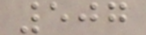507
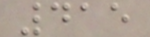415
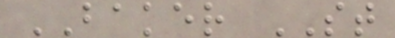BAKER ST
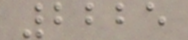2225
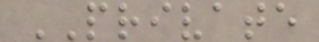PRIVATE
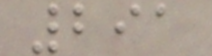291
